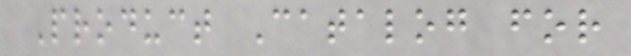Product Catalog for
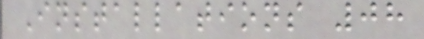Installations 08
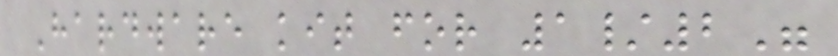Hardware kit for 1/2"
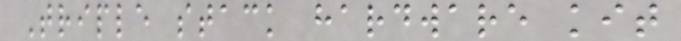Triple stack hardware kit
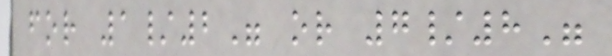for 1/2" or 7/8"
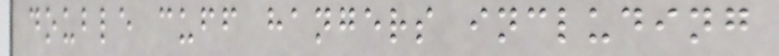double cuff hangers including
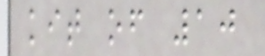kit of 10
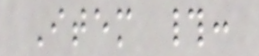Item #:
